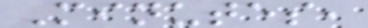Minutes,
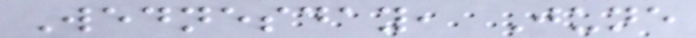Wednesday, June
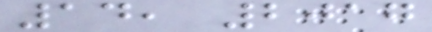14, 2017
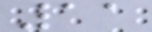11
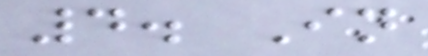4. In
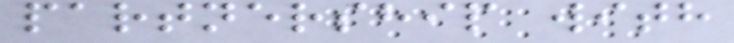partnership with
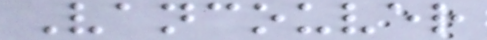Vancouver
